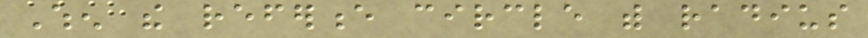When the reference circle with radius
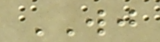WJ
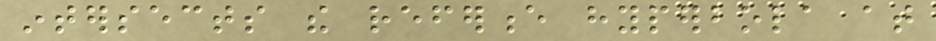intersects the reference hyperbola at
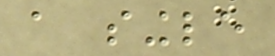a single
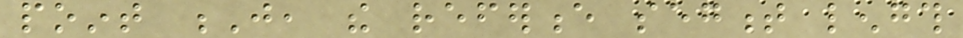point J, the reference segment length
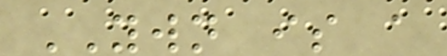YWN is a
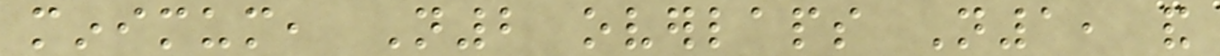minimum, N2 overlaps N1, and
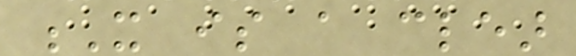X is a clear
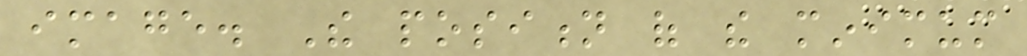image. The position of the minimum
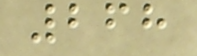268
